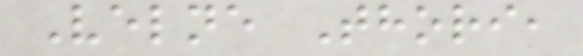Velne Thori,
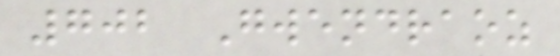702 Gwendraoz
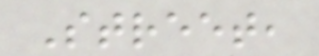Street,
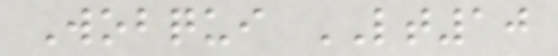Wobqui LT10
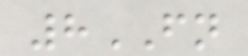8FN
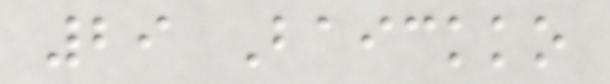29 Baickko
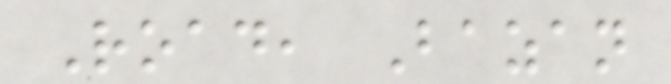Road, Bazan
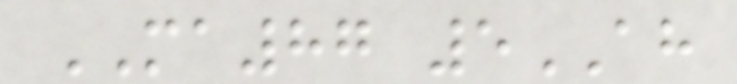MA87 5AH
